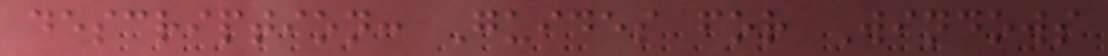description: Guides for Windows
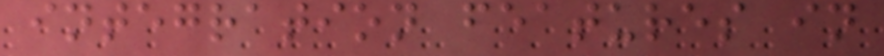integration features in
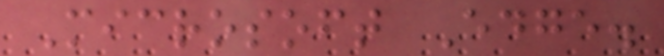Microsoft Edge.
